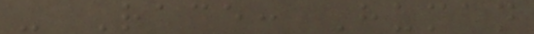- Race: Human
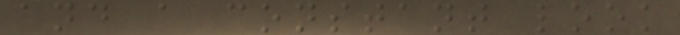and a constant look
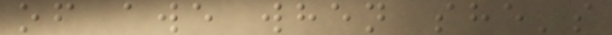of awe when she's
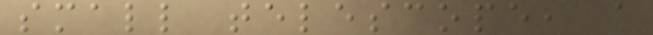small telescope, a
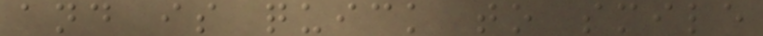and is quick to smile
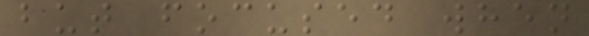but focused when
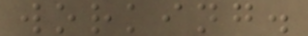working.
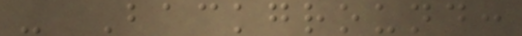- Background:
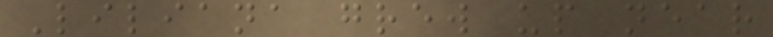Liliana grew up near
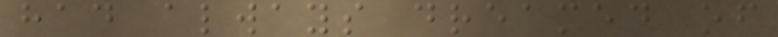had always dreamed of
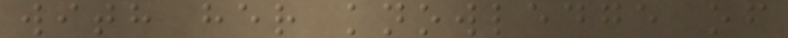with her knowledge of
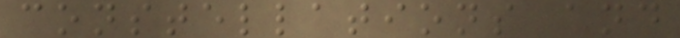constellations and
